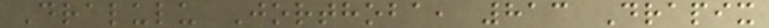Dralulu Jorthoba, 813 Drapix
